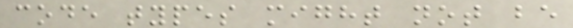code types might not be
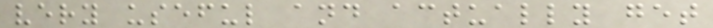very useful and actually get
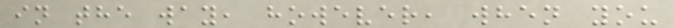in the way, however, when you
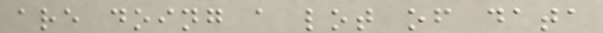are doing a lot of data
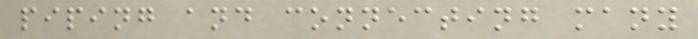piping and connecting many
